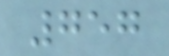757
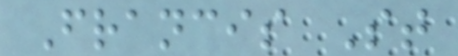Francis St
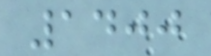1400
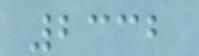2332
